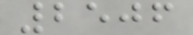2506
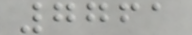7761
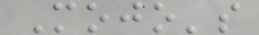Mojo's
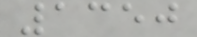1350
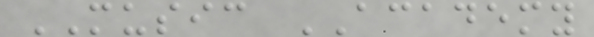MUSIC ACADEMY
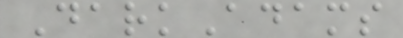DarkAdams
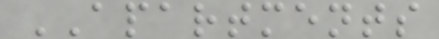APARTMENTS
